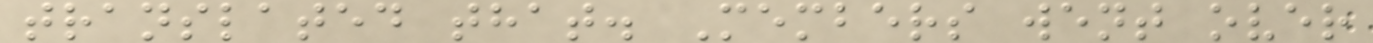translated that. Members went over
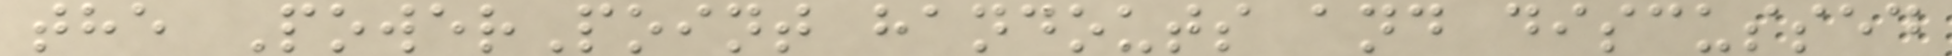the PowerPoint handouts and discussed
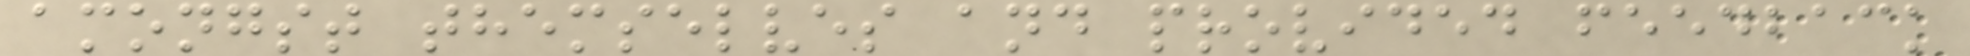amongst themselves and provided feedback
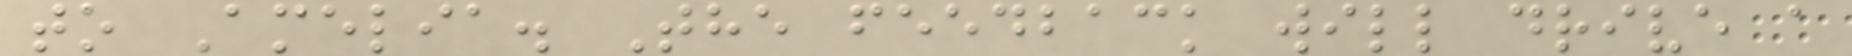to Amelia. The feedback will drive a
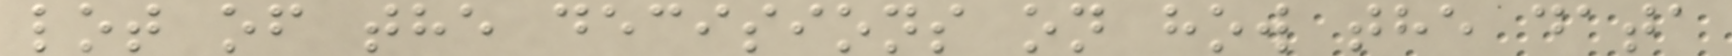lot of the decisions on how the data
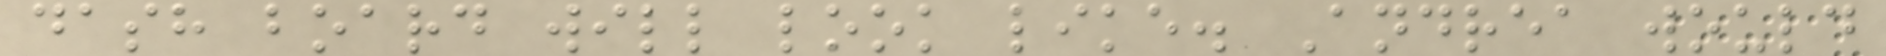dash board will look like. Andrea would
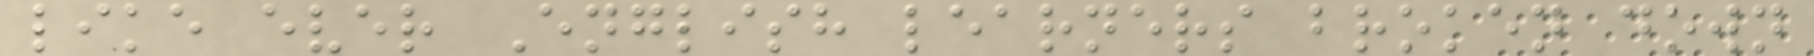like ever English learners broken down
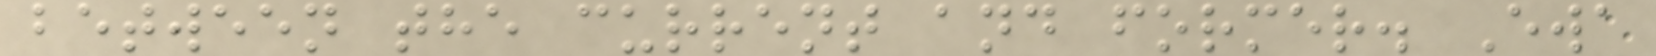between the current and former. Ewa
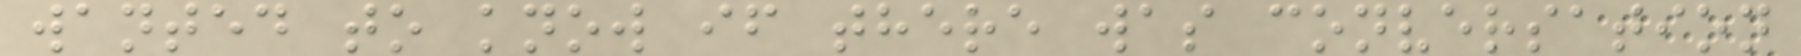wanted to know if there was conversation
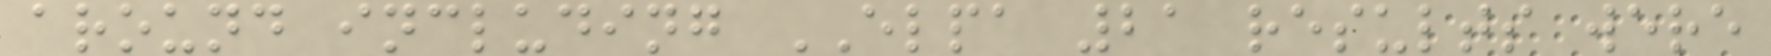around including ELPA 21 results were
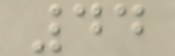44
